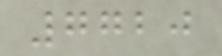7720
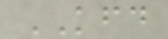KFD
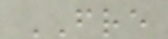FRE
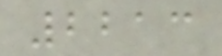2213
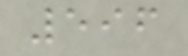596
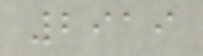2919
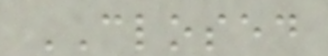CLOSED
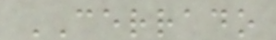CERRADO
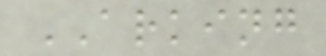ARKING
